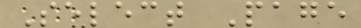Select Page
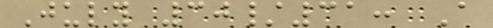July 30/31: A
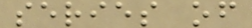series of
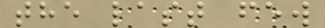the last few
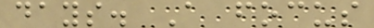days. A focus
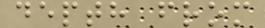depth from
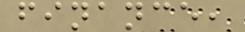finance,
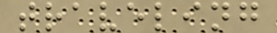traveling
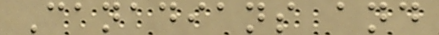Canadians and
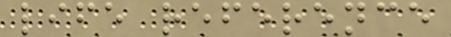life reference
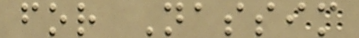for Nassim
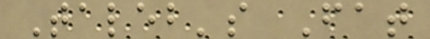Taleb's Fat
